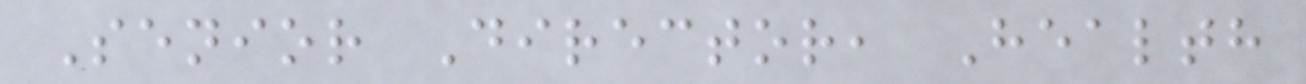Senior Director, Health
